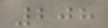208
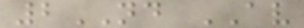2ND AV
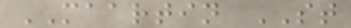MAARTIN ST
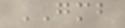GMB
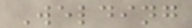Welding
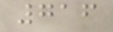716
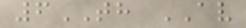6TH AV
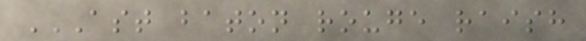AST BATON ROUGE RAISH
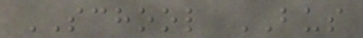SCHOOL BUS
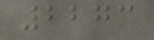2273
